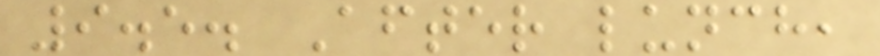9.5. After lunch,
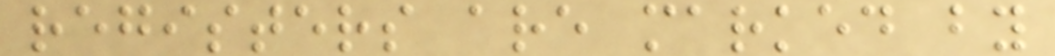registers are marked by
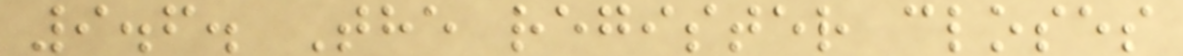9.6. The register closes
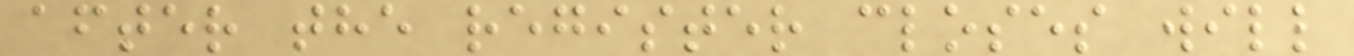after the register closes will
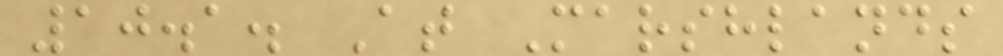10.1. At Marshlands
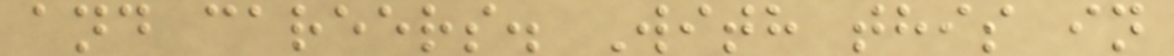and careers. With this in
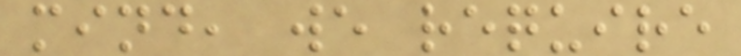mind, we require
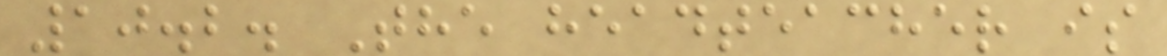10.2. The headteacher is
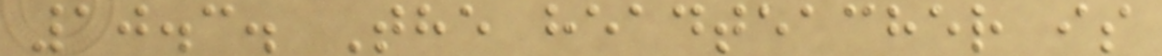10.3. The headteacher is
